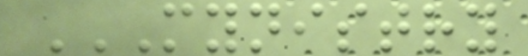MYNISTRY
